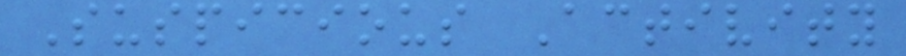Suspicious Activity
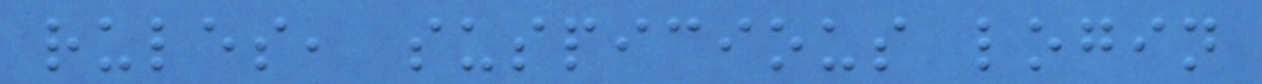rules, suspicious login
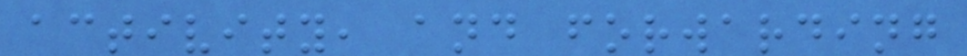activity, and forwarding
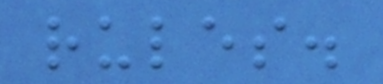rules.
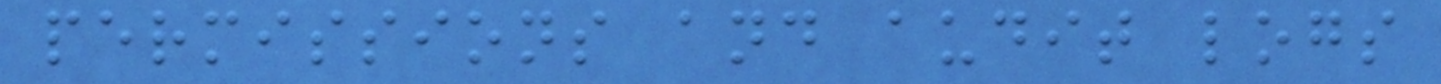permissions and audit logs
